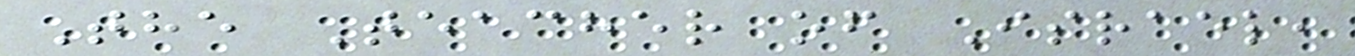The Teacher of Israel,
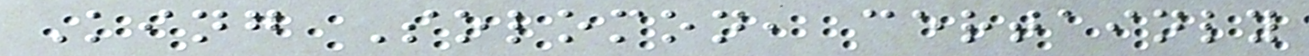King Solomon, certainly
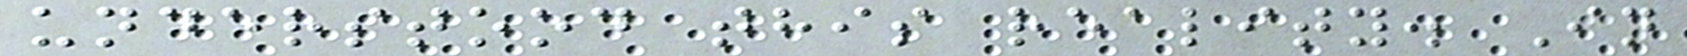understood this reality. In
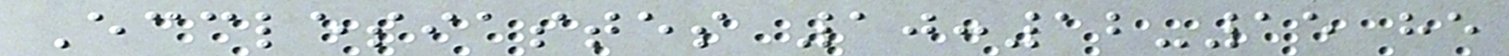Ecclesiastes 10:12-15 he
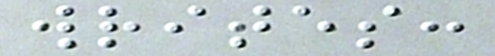writes:
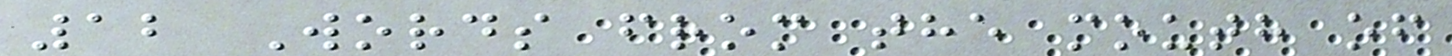12 Words from the mouth of
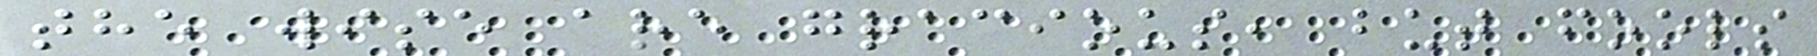the wise are gracious, but fools
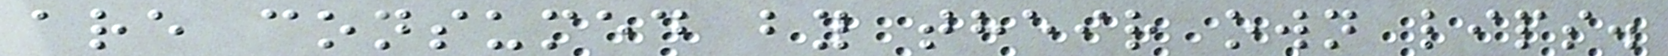are consumed by their own lips.
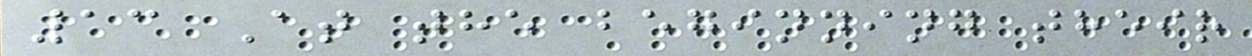13 At the beginning their
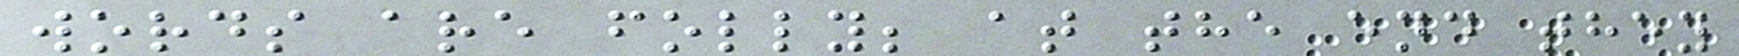words are folly; at the end they
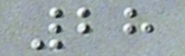28
